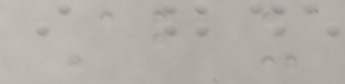About us
